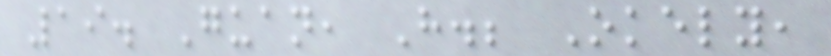19. Guan, H.; Okely,
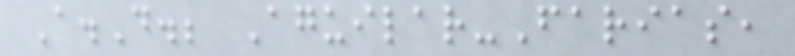A.D.; Aguilar-Farias,
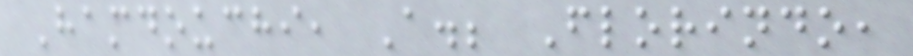Hamdouchi, A.; Florindo,
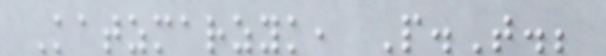Katzmarzyk, P.T.;
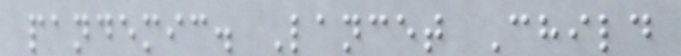pandemic. Lancet Child
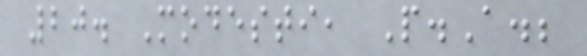20. Modesti, P.A.;
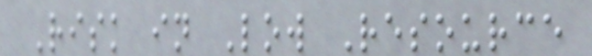Risk in Low Resource
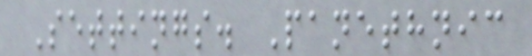Settings. Panethnic
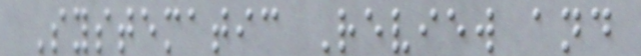Systematic Review and
